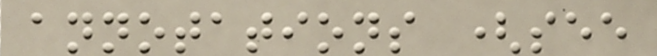annotations (see
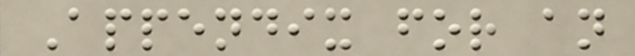Appendix for an
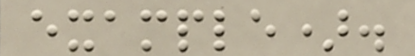example).
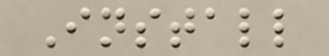Install
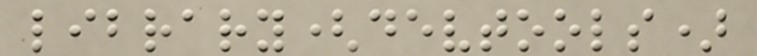library(devtools)
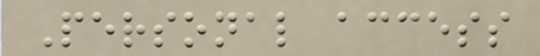Personal access
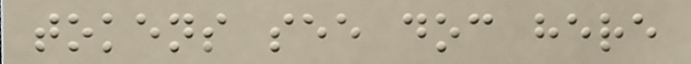tokens see doc here
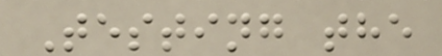Testing the
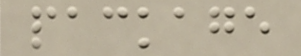package
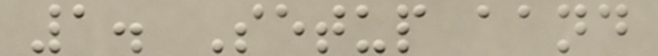1. Setup aand
